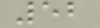52
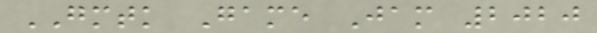GMTK Game Jam 2020
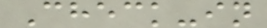Check-in
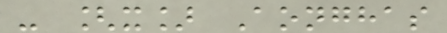- [x] Aonghas
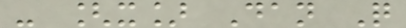- [x] Dan Q
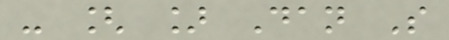- [ ] Dan S
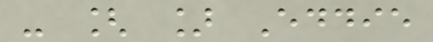- [ ] Eddie
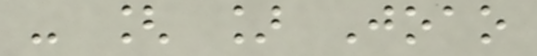- [ ] Joao
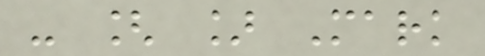- [ ] Mark
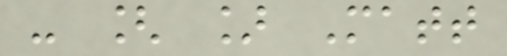- [ ] Matt
